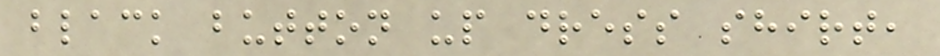black button up dress shirt,
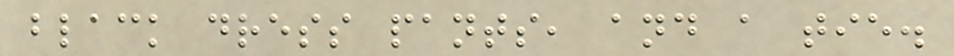black dress pants, and a tie.
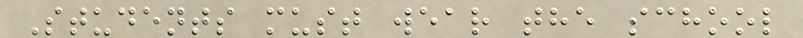Students must wear the school
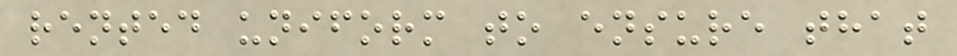rented uniform to ensure that
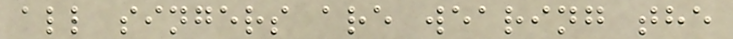all singers are wearing the
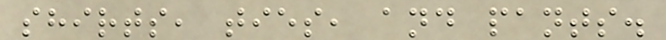shirts, ties, and pants.
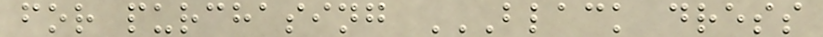for purchasing BLACK DRESS
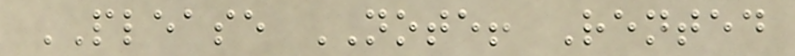PLEASE NOTE! Rented
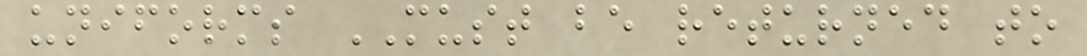uniforms MUST be returned to
